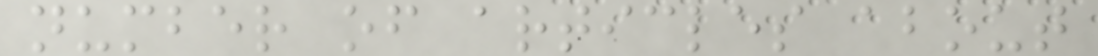number of articles about
